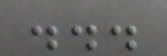...
